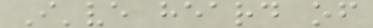I've heard of
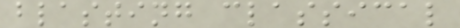blasting classical
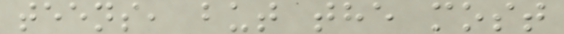teens, but the most
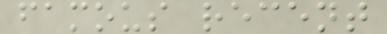famous recent
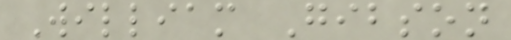William Gibson
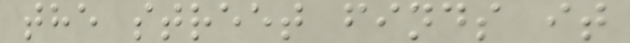the street finds it
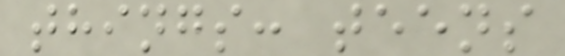things: teens
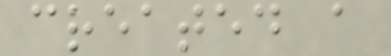created a
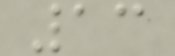13
